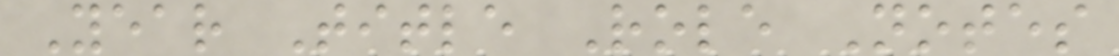Year Title Role Notes
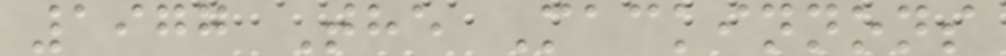1977 The Mackinnons
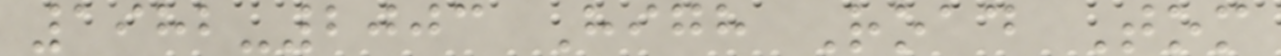1982-2003 High Road Tom
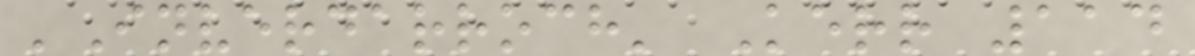'Inverdarroch' Kerr 114
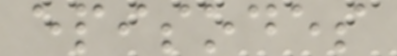episodes
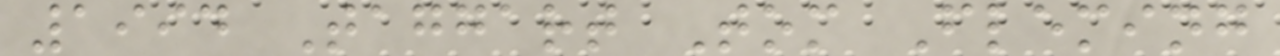1994 Taggart Tom Fleming
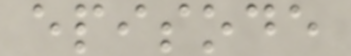episode
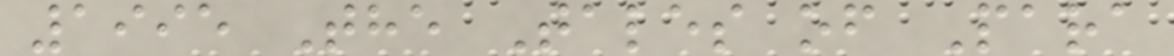1995 The Tales of Para
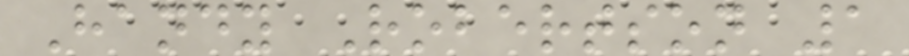Handy Robertson 1
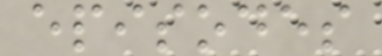episodes
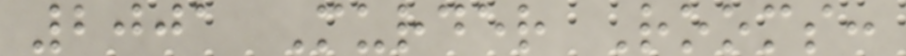2001 Murder Rooms:
